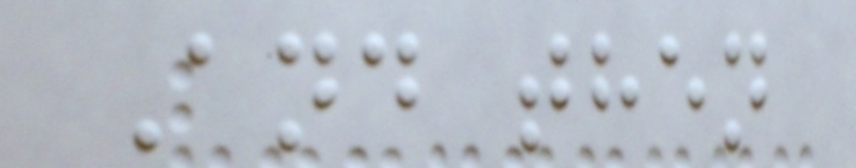And then
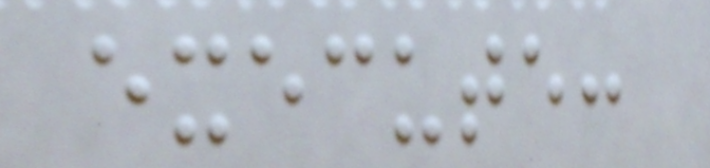execute:
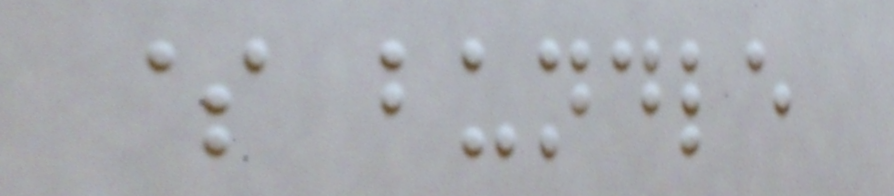$ bundle
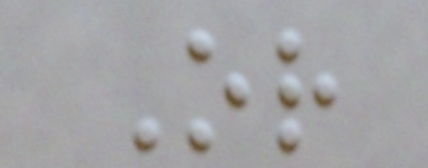Or
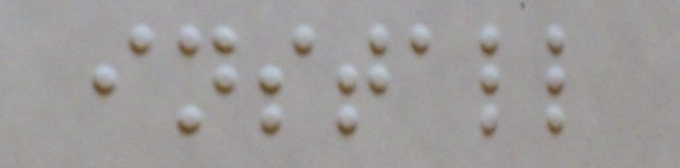install
